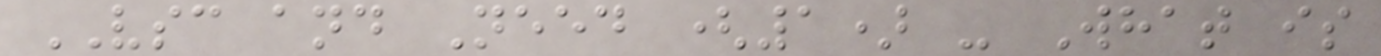VSC and Need (1) - What is
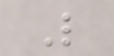L
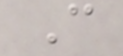C
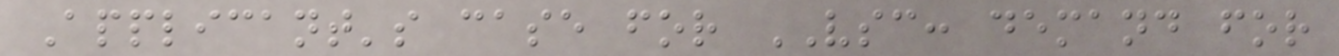Applicant's case for VSC: demand for
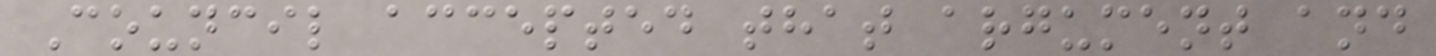Council accepted that argument and
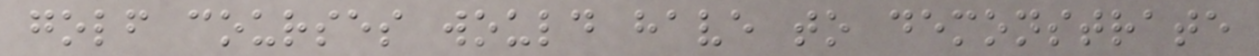golf courses would have to demonstrate
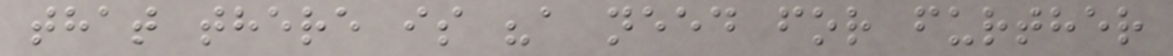that there is "a need for further
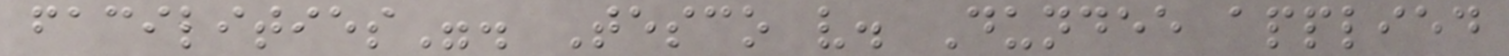facilities". Tesco v. Dundee applied
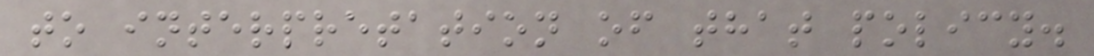to interpretation of that policy.
